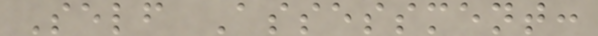Self Assessment:
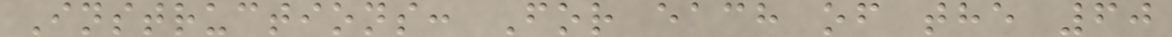Instructions: For each of the 60
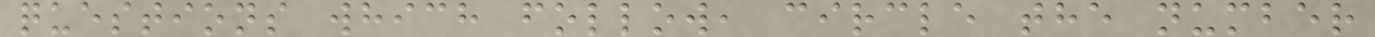questions which follow, circle the number
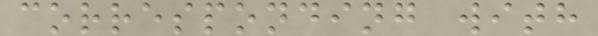corresponding with
